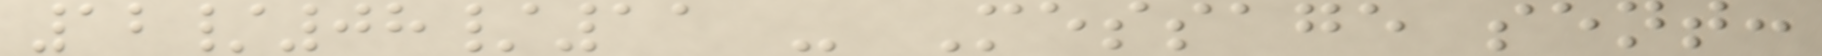12/08/11 - Message sent:
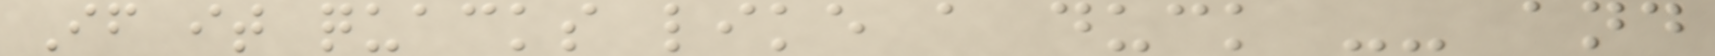If it quacks like a duck -- and
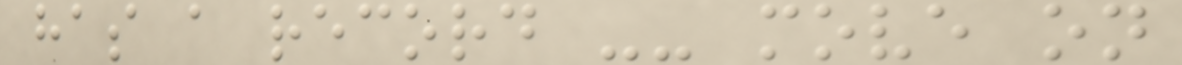has a record -- move on
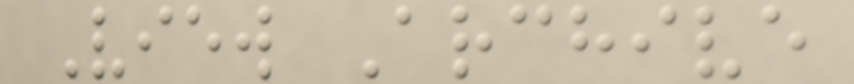View Archive
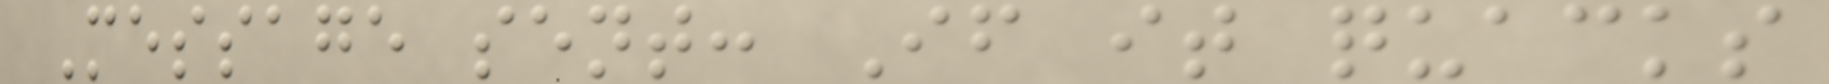Message sent: If it quacks
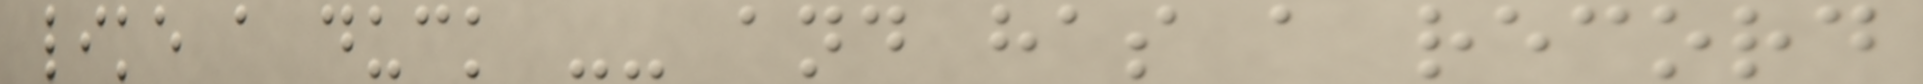like a duck -- and has a record
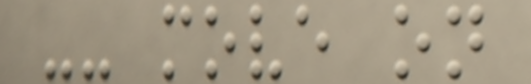-- move on
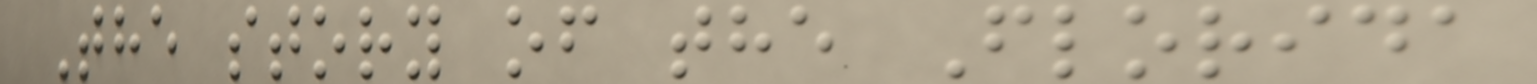The story of the Florida
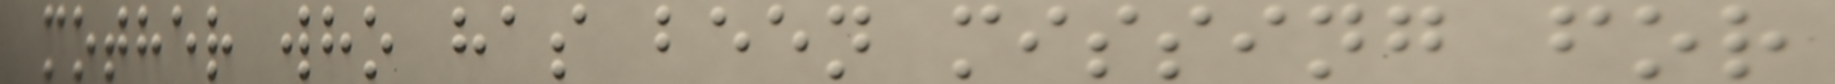mother who has been missing for
